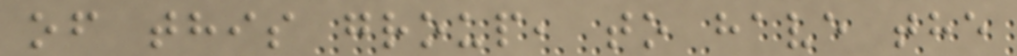of this group, to have the
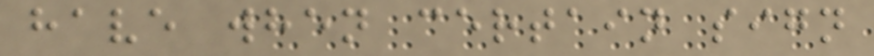have when certain sign
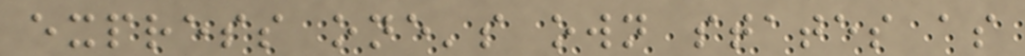express one's own states as
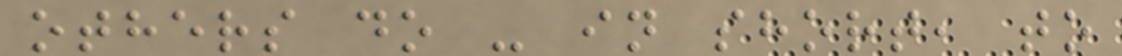others do - in short, to
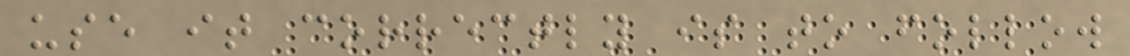use it correctly is to follow
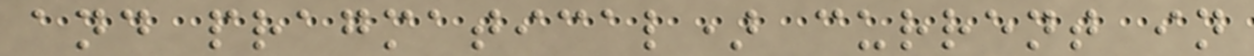and pragmatical) current in
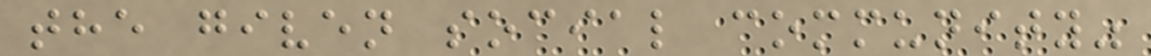the given social community"
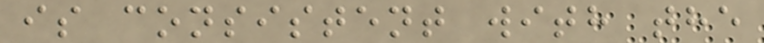is consistent with the
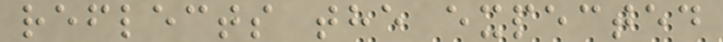reflects the expected
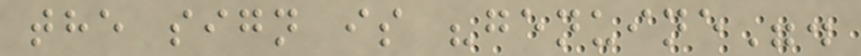the sign is "genuine".
